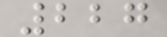227
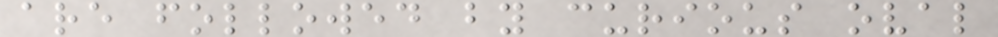are followed by curious oval
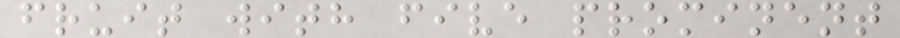fruit with five prominent
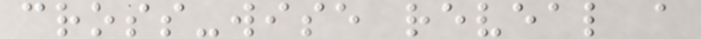cross-wise reveal a
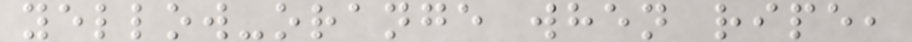yellow-orange when ripe,
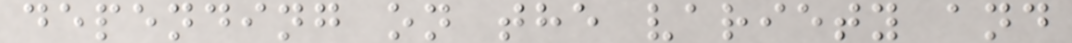depending on the variety and
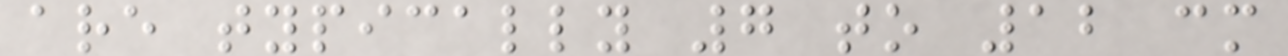are typically 7 to 12 cm
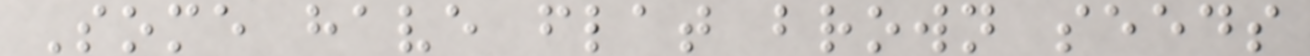Some have flat brown seeds
